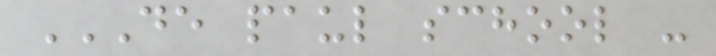DE PAUL SCHOOL -
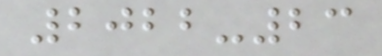2022-23
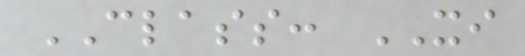CLASS: XI
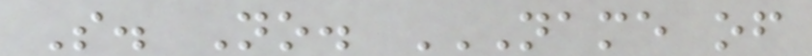S. No. NAME OF
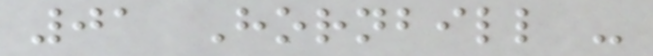01 Hornbill -
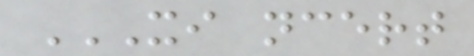XI NCERT
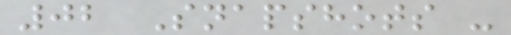02 Snapshots -
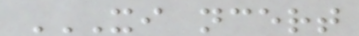XI NCERT
